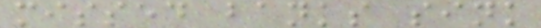missed banks sink
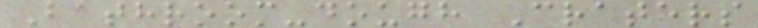Bathroom-dough Craters
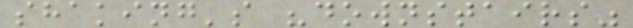shaking's "downstairs"
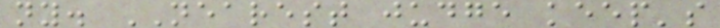ny. NEAREST judge keep's
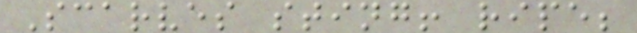Scarves sting! ripe;
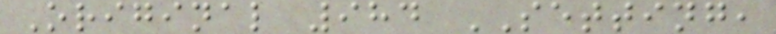Original 984 SETTING,
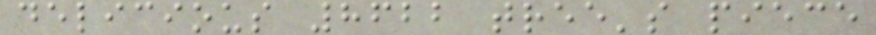delicious 8622 tree's piece
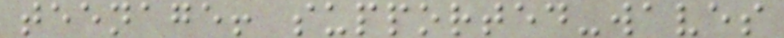teenage! supported-waves
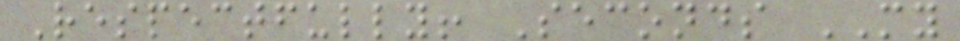Respectfully! Seconds MY
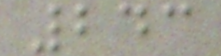243
